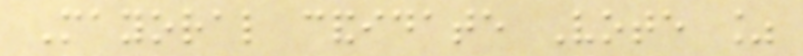Mayoral candidate Vote %
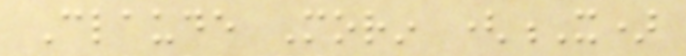Claude Morin (X)
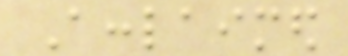Acclaimed
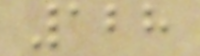128
